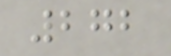272
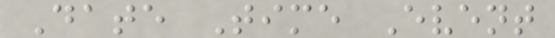Date Time Event
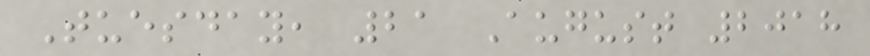Tuesday, 21 August 2018
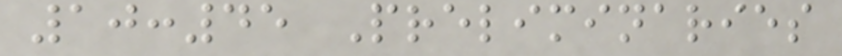10:45 Preliminaries
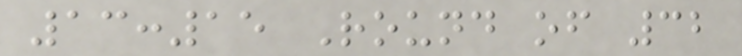13:15 Round of 32
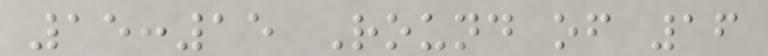15:15 Round of 16
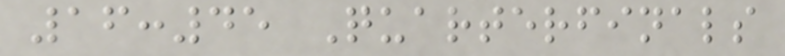16:45 Quarterfinals
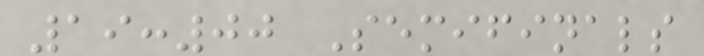19:00 Semifinals
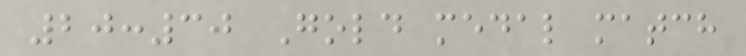20:30 Gold medal match
